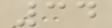34
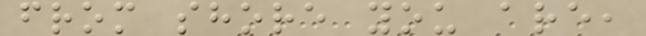from shore you are,
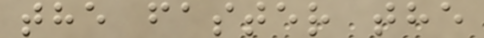the faster the
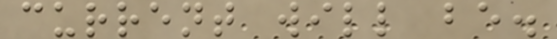current will be.
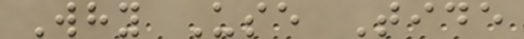Why Use Tide
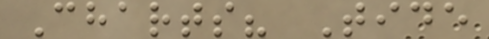Charts? Tide
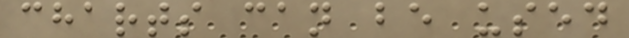charts can be used
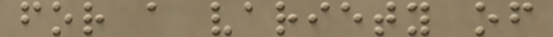for a variety of
